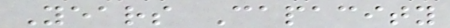Years Capacity
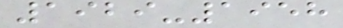1929-1958
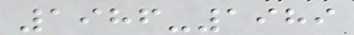1986-1989
